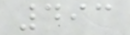493
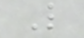L
